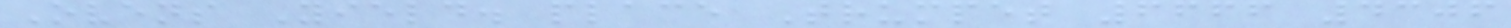Ovens Yield. place Trumpet 6666 4306
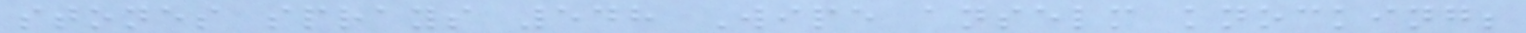stones sprays 548 Wipe anselm knocking;
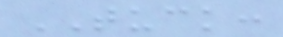TUCK:
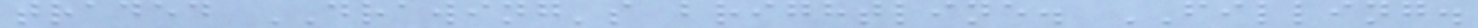traded DRAWING's brightline. FILLING.
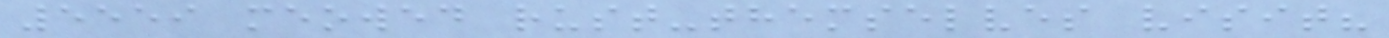5559 meowed rust-themselves visit?
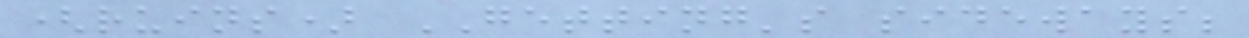(ruins) GETTING's sideways;
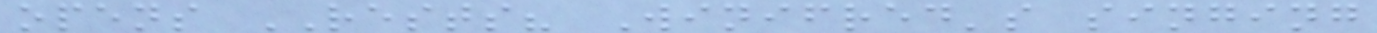opens RESTS? Winifred's singing
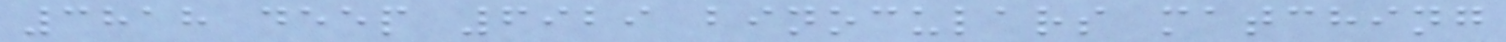3818 deep 6929 binoculars matching
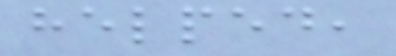helped,
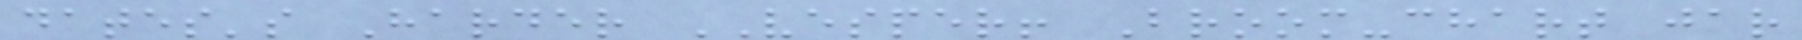dates's Harder VESPER! Broom-chart jar
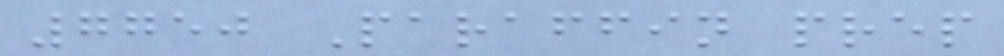7750 Paraffin prep
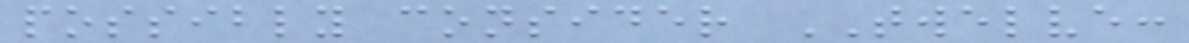possibly consider TWELVE:
